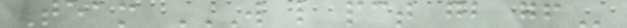Team W L PCT GB GF
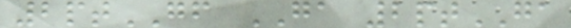2ptGF GA 2ptGA
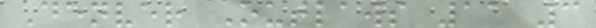Denver Outlaws 11 3
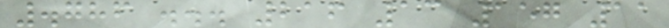.786 ... 216 13 157 11
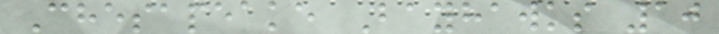Chesapeake Bayhawks 10
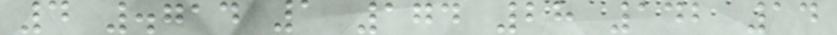4 .714 1 174 28 142 14
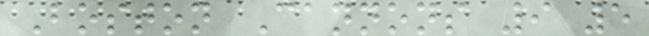Boston Cannons 9 5
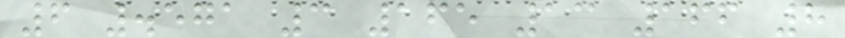6 .571 3 165 13 166 8
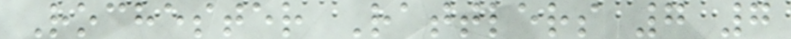Rochester Rattlers 7 7
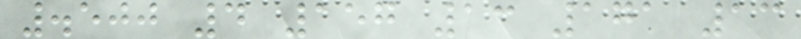.500 4 157 13 171 13
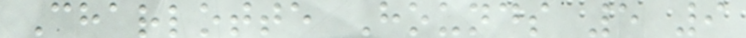Charlotte Hounds 5 9
